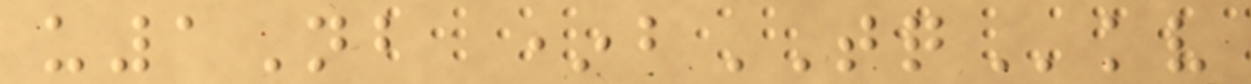u1Nb *bTQkv
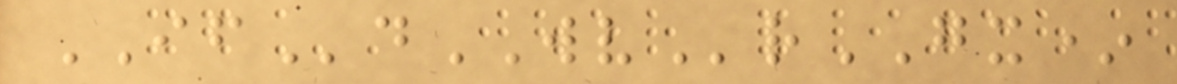IFdWVrGX*
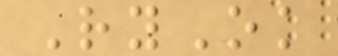RyOk
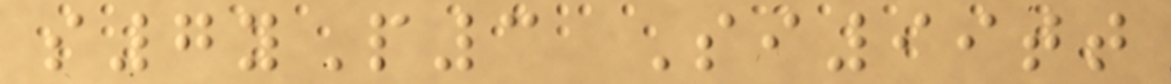s7yP3 Si99tt
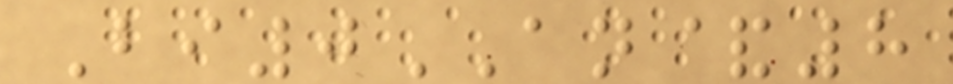Bi0AN&8
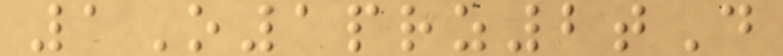1O1prz2tD
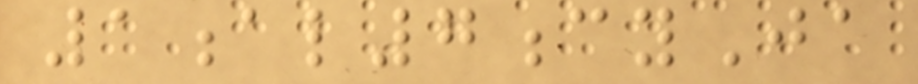1al7cyJa
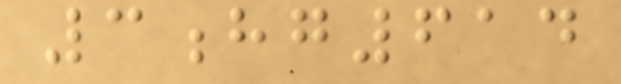3hg614
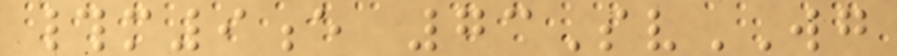#m9e 73SvWG
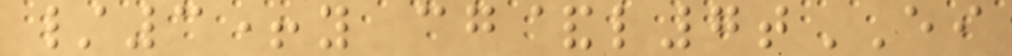/3+y cg&l7tEI
